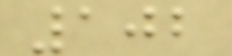102
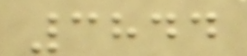3844
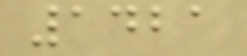1421
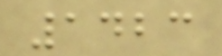1423
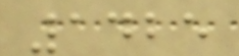1425
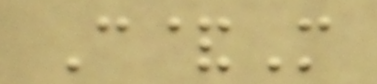C&M
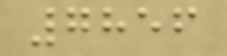7856
